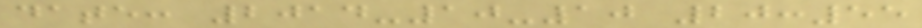date: 2014-10-10 20:55
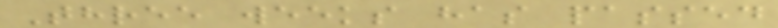Three weeks has passed
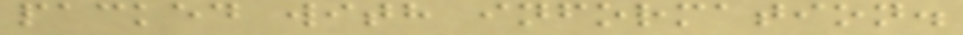packed with information.
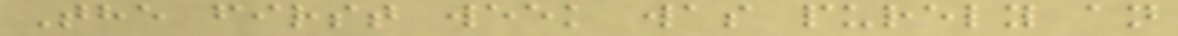The first week was purely an
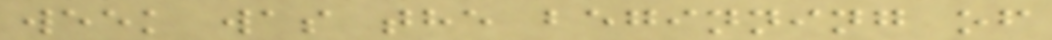week was the beginning of
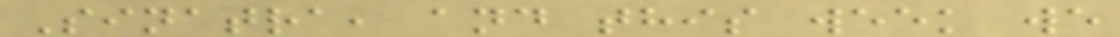Sinatra, and this week we
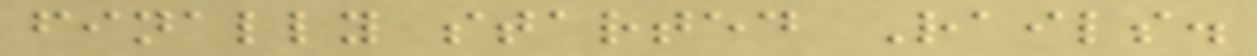finally started Rails.
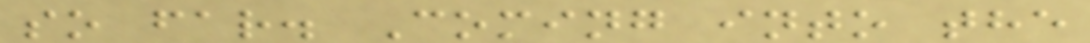so far. Coming into the
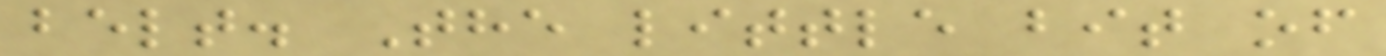belt. The little bit of
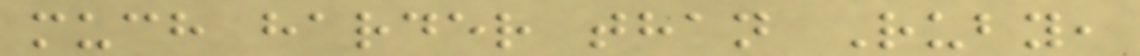much harder than Ruby,
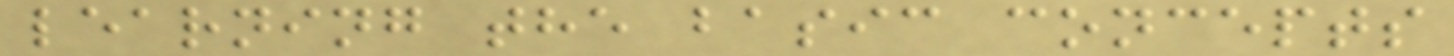learning the basic concepts
